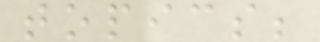topics;
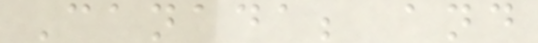Canada; and
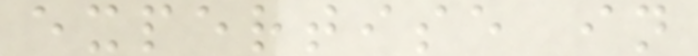expertise in
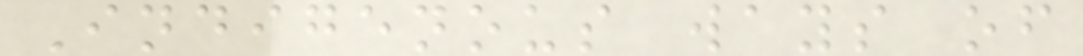Indigenous ways of
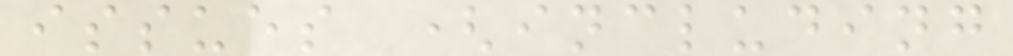issues (including
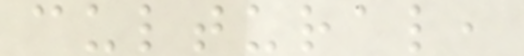cultural,
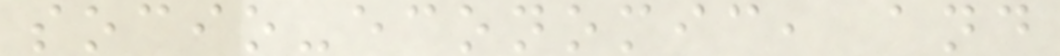socio-economic, and
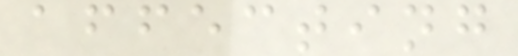affecting
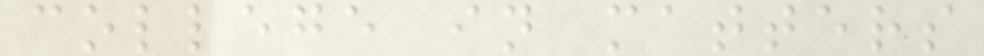college in matters
